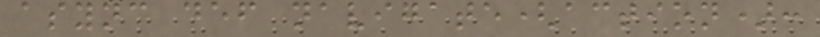async def navigate(action):
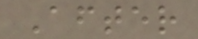After
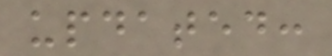updated:
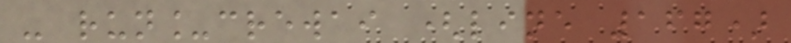- run_crewai (line 167)
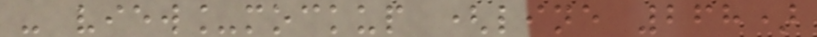- view_mockup (line 268)
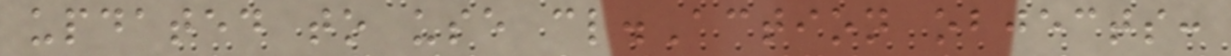updated to use cl.Action objects:
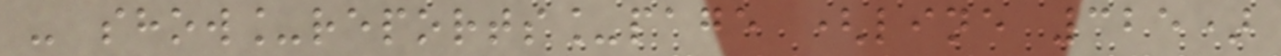- show_reports_page (line 325)
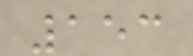153
